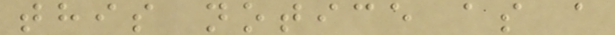this notice as a
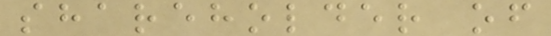shareholder of
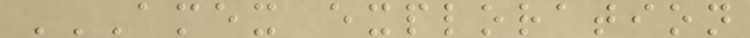AMEX EXPLORATION
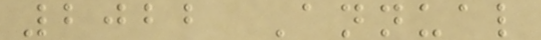2022 Annual
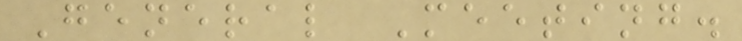General Meeting.
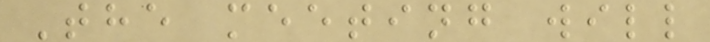The meeting will
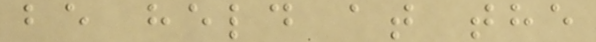be held at the
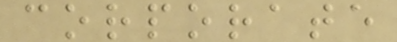corporate
